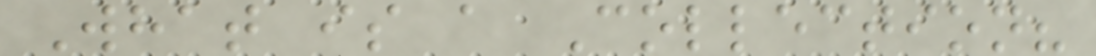What is a Collection?
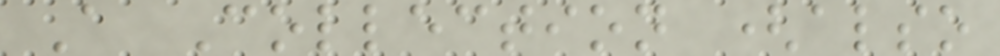A Collection (also
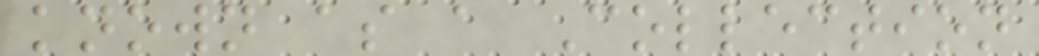known as a Collection
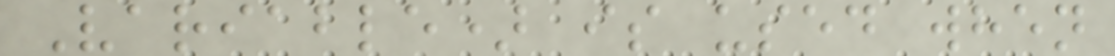Variable) is used when
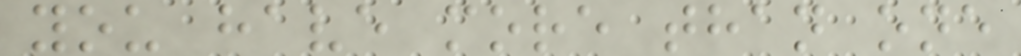you have more than one
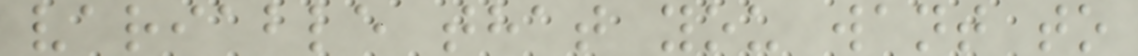variable that you want to
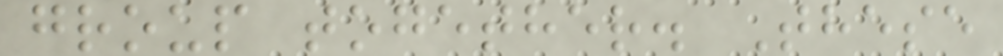group together. These
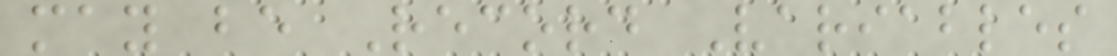may be Record Variables
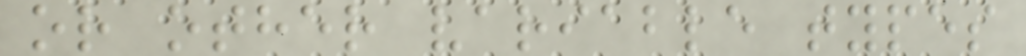or other variable types
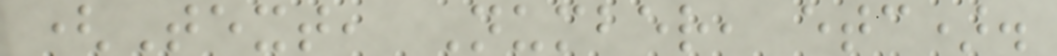(Text, Number, etc).
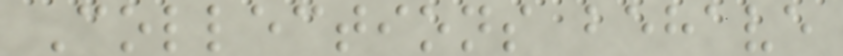Collections behave
